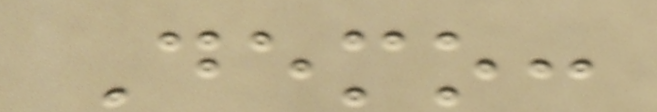Demo:
